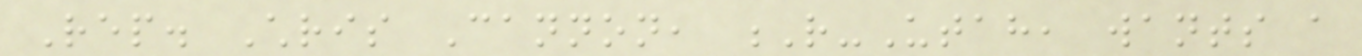Rep. Chris Cannon, R-Utah, wants a
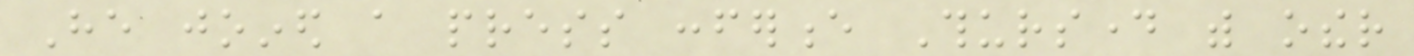He joined a press conference Thursday with other
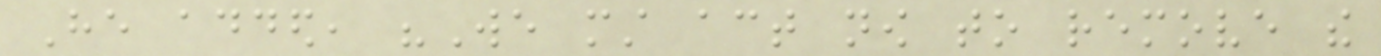He added, "We must act now to remove the
